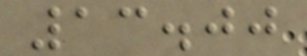13.00
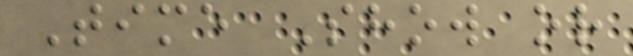Time Show or
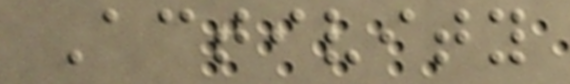Activity
